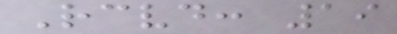Received: 19
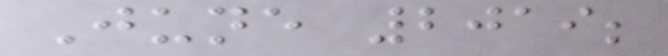June 2019;
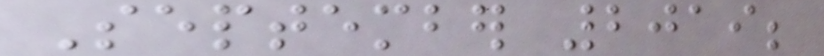September 2019;
